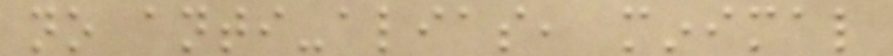no anti-alias, minimal
